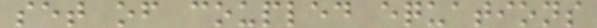set of coupled equations
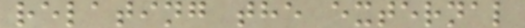relating the external
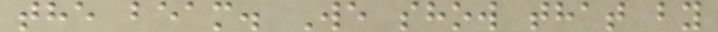the beam. We show that by
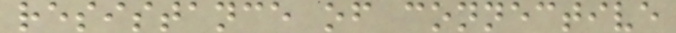resistance of connective
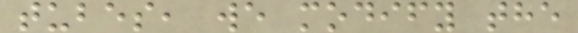tubes, we modify the
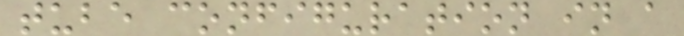tube configuration in a
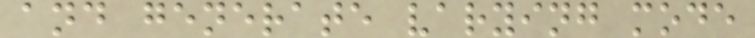and generate varying mode
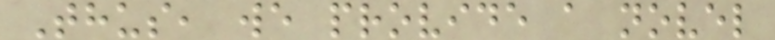Thus, we provide a novel
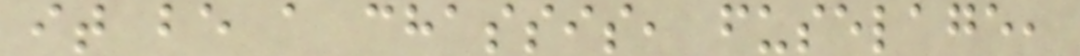it be a chassis, fuselage,
